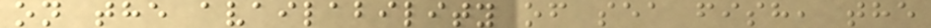on the availability of sea fish, the
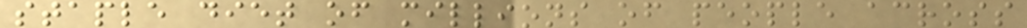staple diet of millions of people across
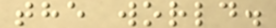the world.
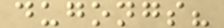dugongs?
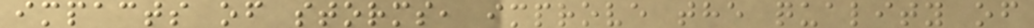impacts of storms, improve the quality of
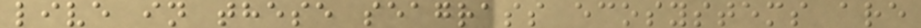live in these seagrass ecosystems are
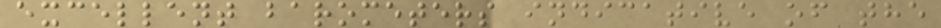excellent barometers indicative of the
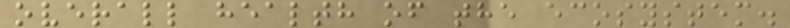overall health of the ecosystem.
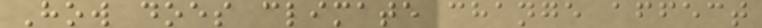How does climate change affect
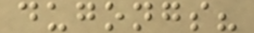dugongs?
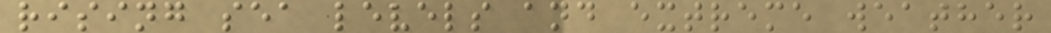rising sea levels and extreme weather
